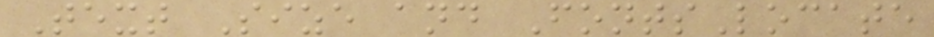Text Size and FontsLocate
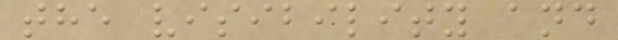the visibility and
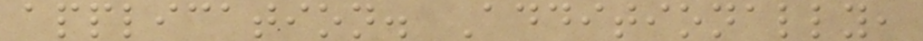application. Additionally,
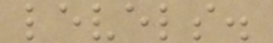levels.
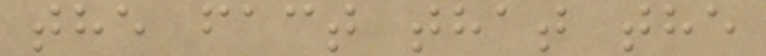the fact that the
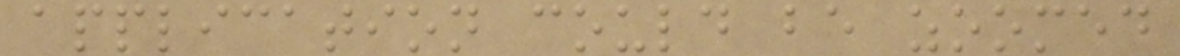application could be zoomed
